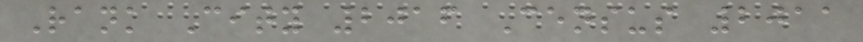Rank City 2016 Census 2011
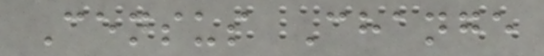Census Change
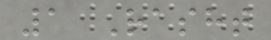1 Rasht
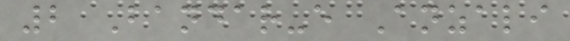2 Bandar-e Anzali
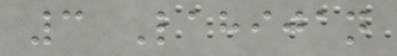3 Lahijan
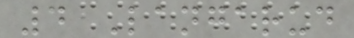4 Langarud
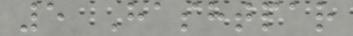5 Hashtpar
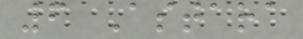6 Astara
